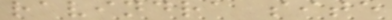ravindra site
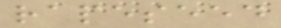rapeseed
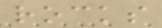rocks
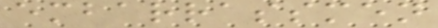embarrassmen
